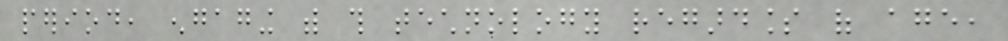period, engaging with this technology regardless of age,
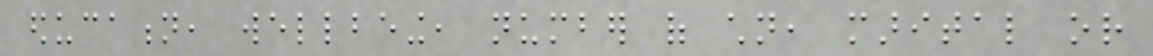education, wellbeing, number of children, marital or
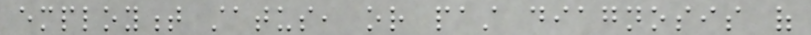employment status, or past diagnosis of
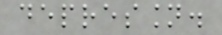depression.
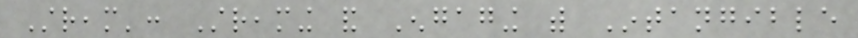Stream': Streaming and Engaging with Intangible
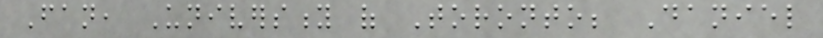Fan, University of Toronto; Daniel
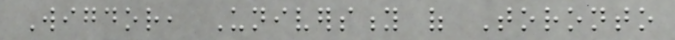Wigdor, University of Toronto
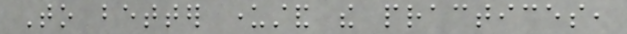To better understand the practices,
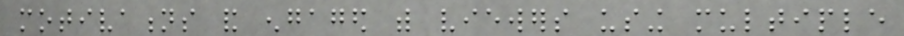motivations and engaged with viewers using multiple
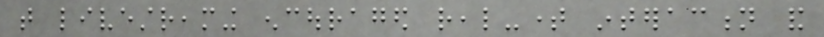that livestreaming encouraged real-time interaction and
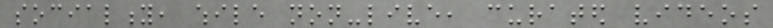sociality, while non-live, curated videos
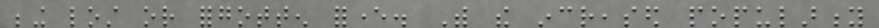being lost or forgotten forever. With the increased popularity
